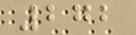272
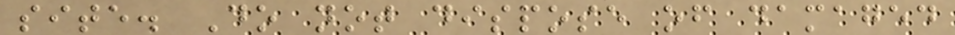site. Do not dispose of damaged
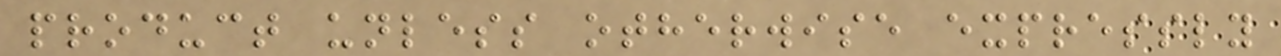product unless otherwise expressly
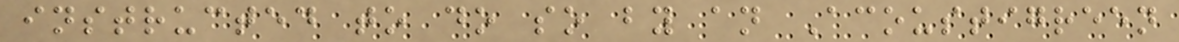instructed to do so by an Acoustigreen
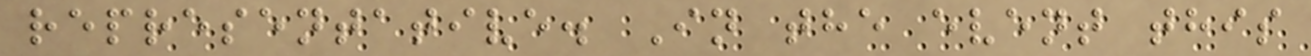representative. In the event this
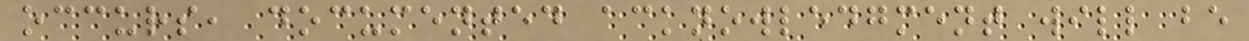occurs, documented acknowledgment will be
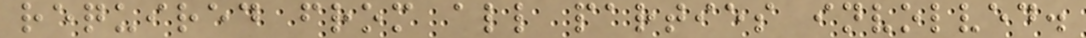required from all parties involved.
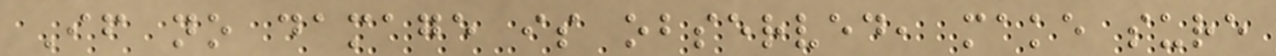If no damage is observed, make sure
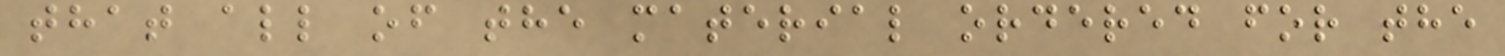that all of the material ordered for the
